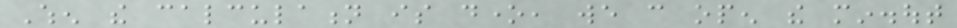When the calculation is done, we can open the min.out
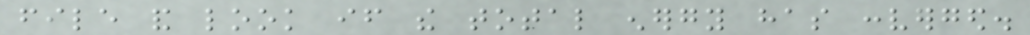file and look if the total energy has converged.
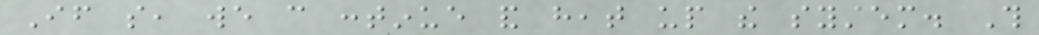If so, we can continue and heat up the system. This
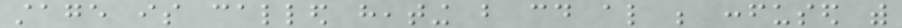stage is called heating but could also be confused with
